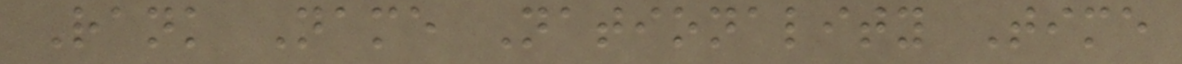Rank Name Nationality Time
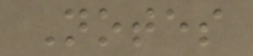Notes
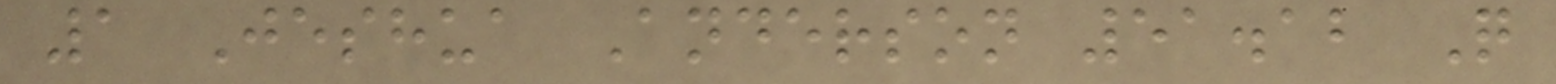1 Jeshua Anderson 51.12 Q
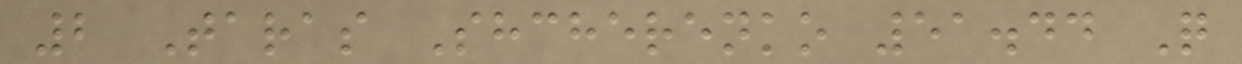2 Taras Shcherenko 51.44 Q
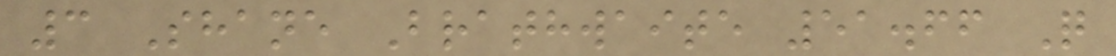3 Shane Brathwaite 51.66 Q
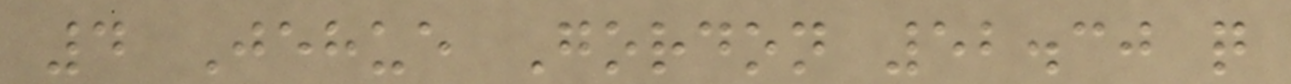4 Jehue Gordon 52.30 q
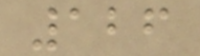126
